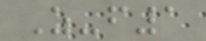Z-f1
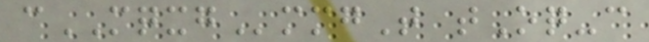cMQXGmmgT tOq-c
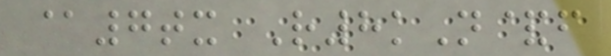@7tx R8kN&f
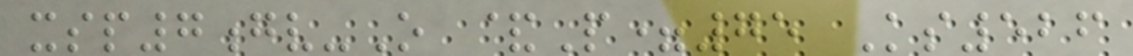xsp7gv-O &P=75 Ks526
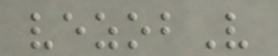vezobV
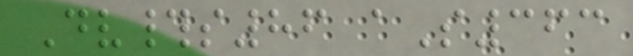Dv#s86 aS363
